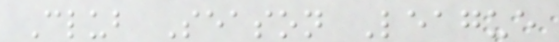Club Season League
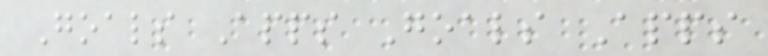Goals Apps Goals Apps
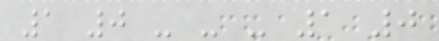1 0 - - - 1 0
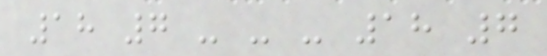18 7 - - - 18 7
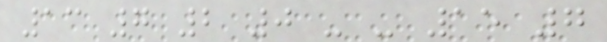13 7 2 0 - - 15 7
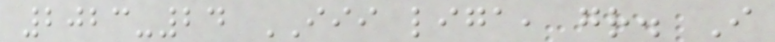2023-24 III liga, gr. I
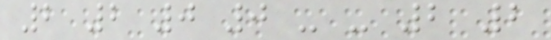2 2 0 0 - - 2 2
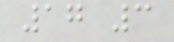17 3
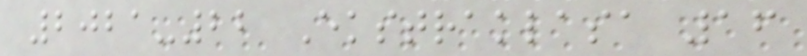2021-22 Ekstraklasa 16
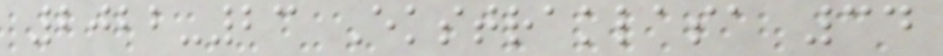2022-23 Ekstraklasa 34
